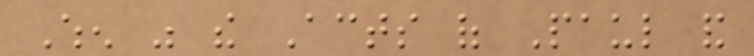When was the Acts of Paul and
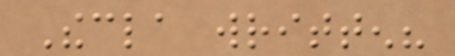Thecla written?
